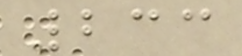233
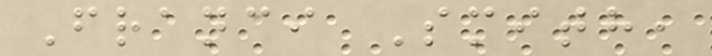Franci Smith,
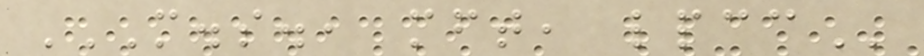M.S., MFT, LPCC
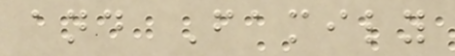and Family
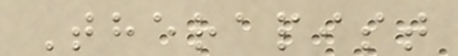Therapist
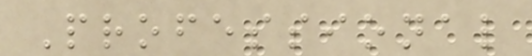Professional
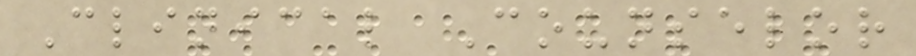Clinical Counselor
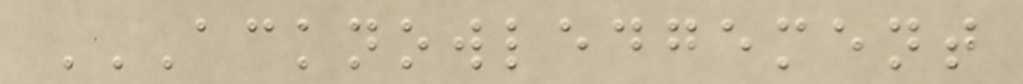ACKNOWLEDGEMENT
